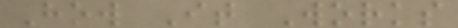How It Works
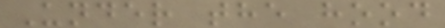Under the hood
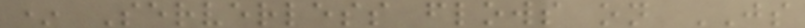* Serverless flows on JS
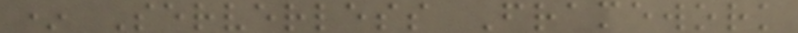* Serverless Framework
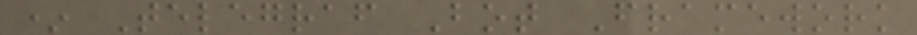* Telegraf Bot Framework
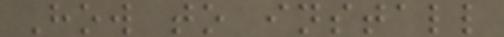How to install
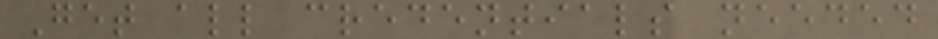Get all credentials needed
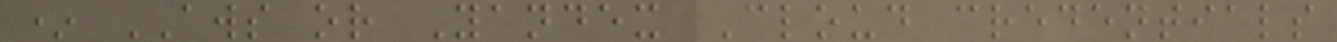* AWS or Yandex Cloud credentials
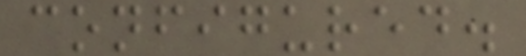configured.
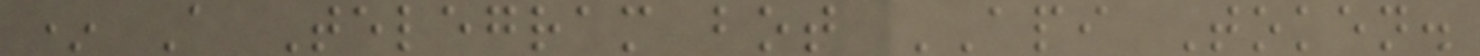* A Telegram bot API Token.
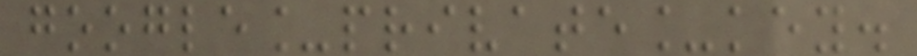google_private_key.
